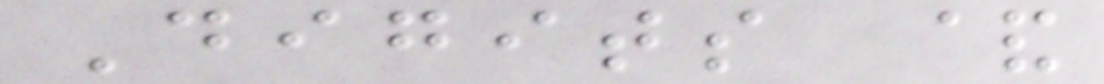Digits &
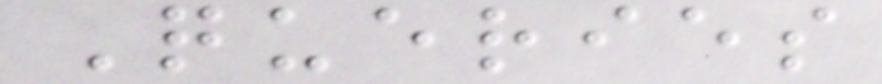Queries
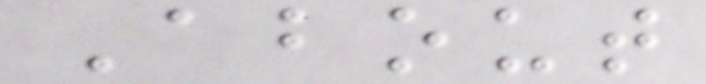About
